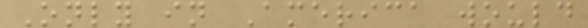Only in America would
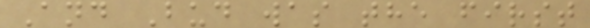And Bud was the first
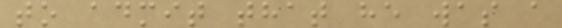to admit that he was a
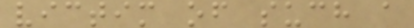victim of such a
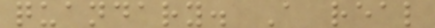quandary. A real
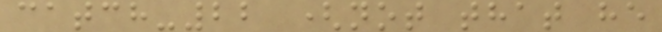catch-22 (not that he
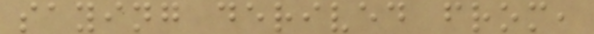saying derived from,
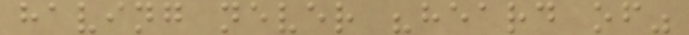having never "heard of"
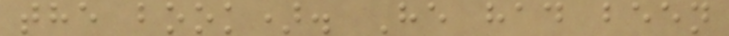the book). He had been
